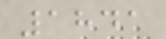1841
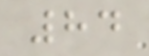84
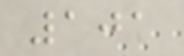101
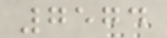7574
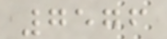7576
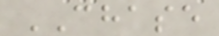CHASE
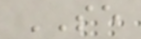SE
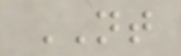NT
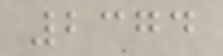2374
